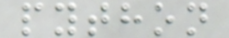python
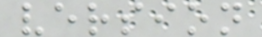version
